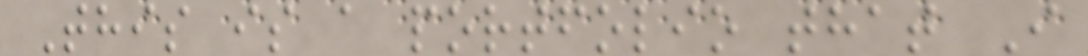This is a portfolio that I
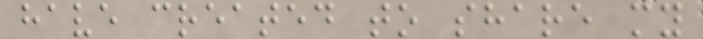have created to share my
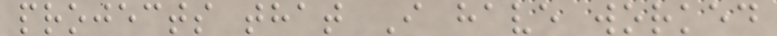projects that I have worked
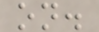on.
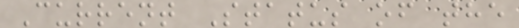Current Status of the
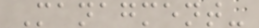Managment-
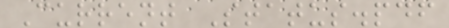Current Status.pdf
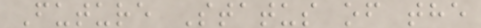Future Status of the
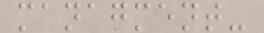managment-
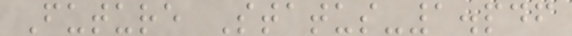Future Status-1.pdf
